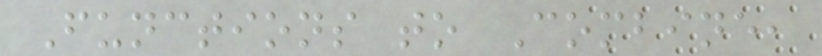Functions to Combine,
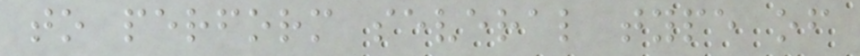to perform several type of
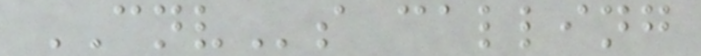CNVs calling
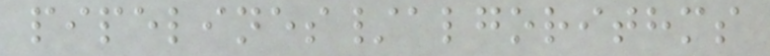pipelines/algorithms
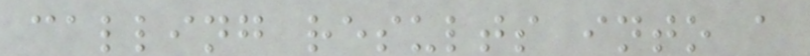calling results into a
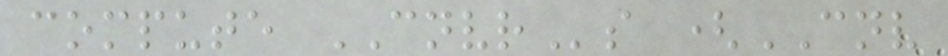compute CNVRs (CNV
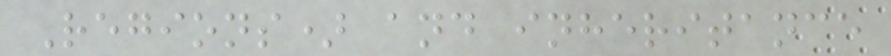Regions) and inheritance
